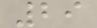29
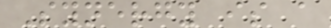Synergy is a
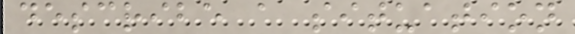describe a situation
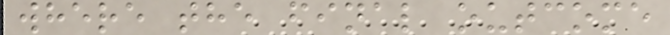where the final outcome
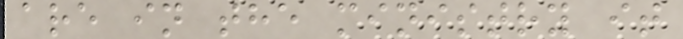are in the ministry it
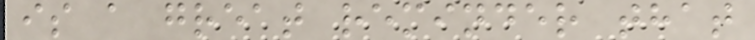is a great reminder that
